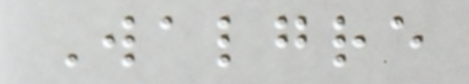Walgre
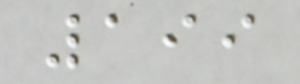199
